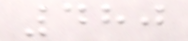480
